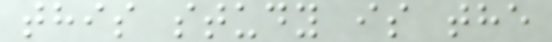this study is the
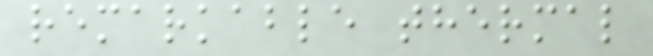remarkable thermal
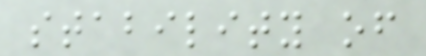stability of
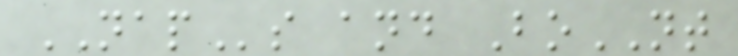NAPs and BoNT
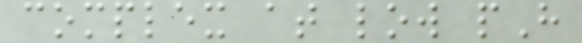complex at low pH
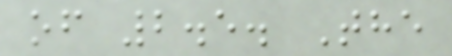of 2.5. The
